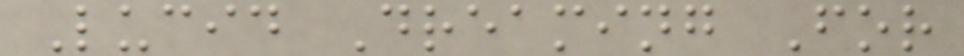Lucid Dreaming For
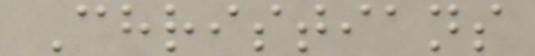Christians
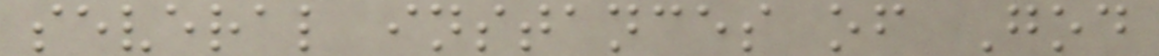several instances of God
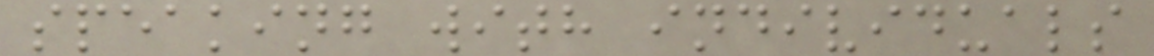speaking with individuals
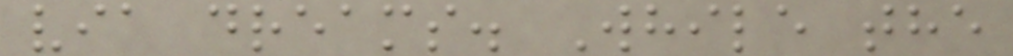via dreams. While the
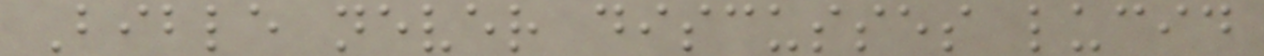Bible never discusses lucid
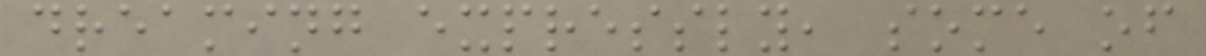dreaming expressly, some of
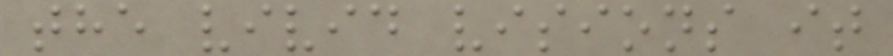the vivid visions it
